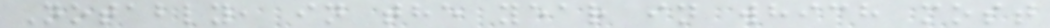Notably, in the year in which most
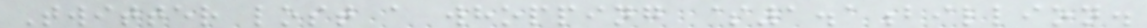Twitter lost a whopping $1.1billion.
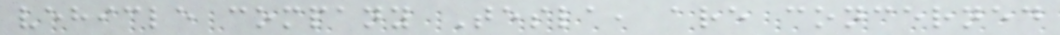vehicle company Tesla, are concerned
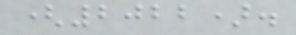(2022).
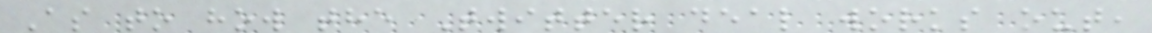As to how the Twitter deal works out,
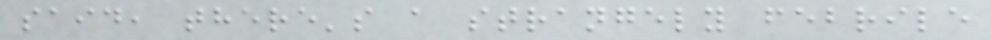said, there's a strangely febrile
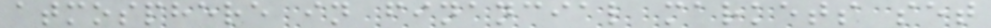atmosphere in financial markets set
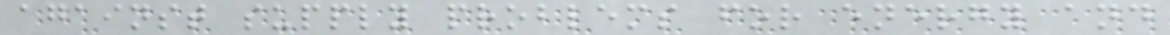against supply problems for energy and
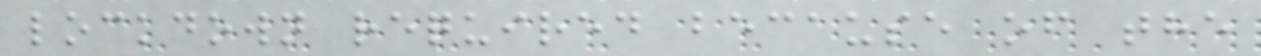lockdown required because of the
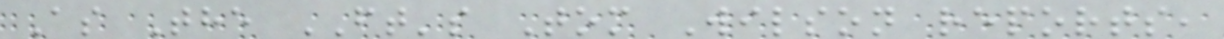As The FT's Tom Wilson reports,
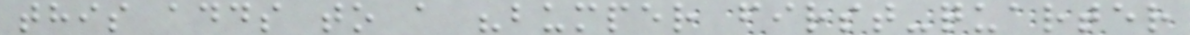this adds to a "bumper first-quarter
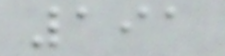191
